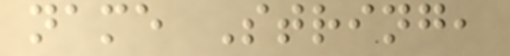name String,
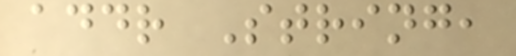addr String,
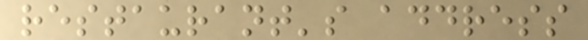restaurant's address
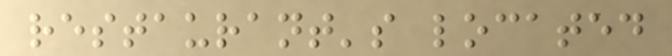restaurant's located
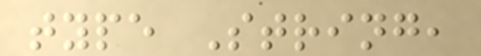type String,
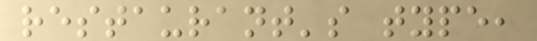restaurant's type,
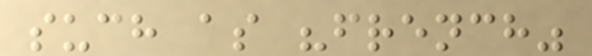such as "french"
